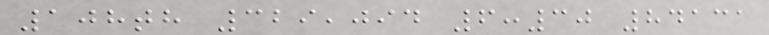108th 329,094 6:30 84131
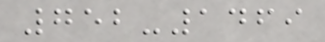752-1469
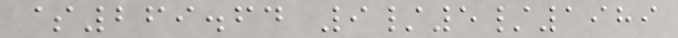$269.64 9/5/1989
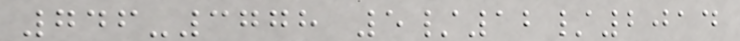746-3778 5/12/2014
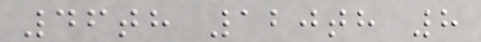46th 120th 8
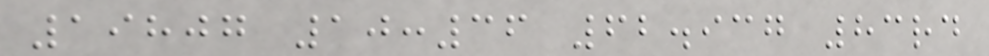19807 10:36 62.937 83rd
